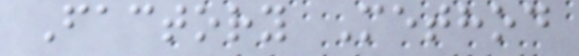Factory Method
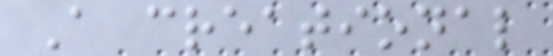A creational
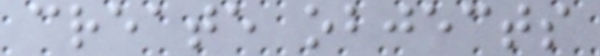create objects
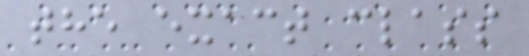the exact class
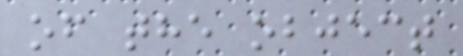of the object
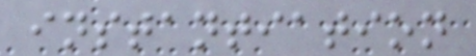instantiation
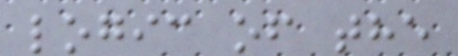logic of the
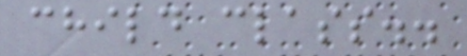child class..
